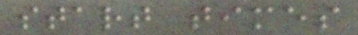start times
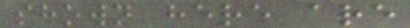shown here are
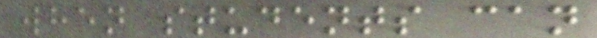when students can
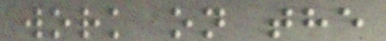work on the
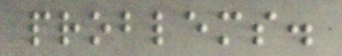problems.
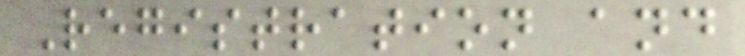Registration and
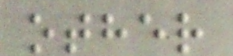other
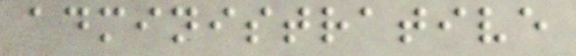administrative
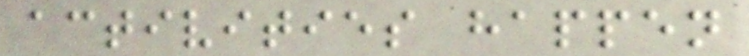activities happen
